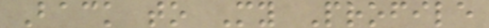Back to My Profile
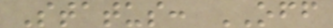Status: OFF
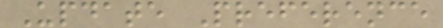Update Preference
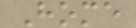Home
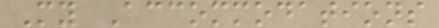My Accommodations
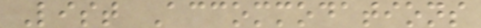List Accommodations
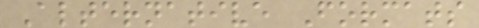Alternative Formats
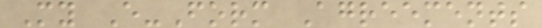My E-Form Agreements
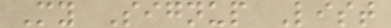My Signup List
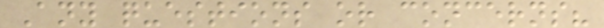Any questions or concerns?
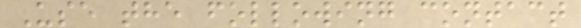Use the following contact
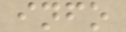info
